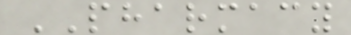PHARMACY
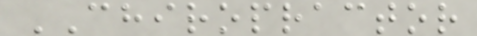CHIROPRACTOR
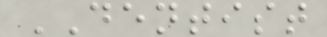DENTIST
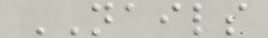NAILS
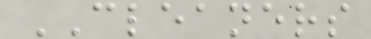CLEANERS
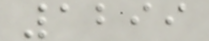1299
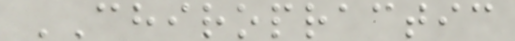CHIROPRACTIC
